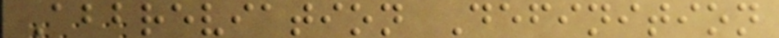Abbreviation Definition
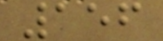156
